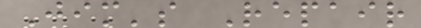Jim's Repair
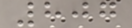807
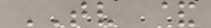TV &
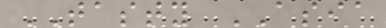TASTY ASIA
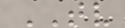TV
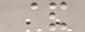&
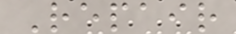Repair
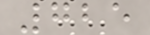725
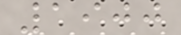1900
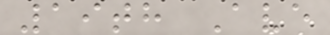19th Ave
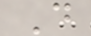D
